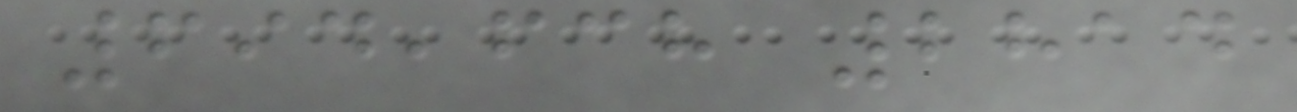694,638 2814
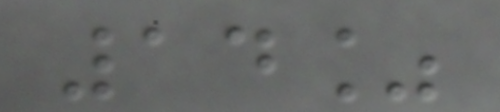14%
